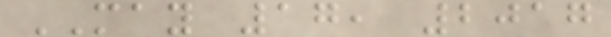MAY 17, 2017
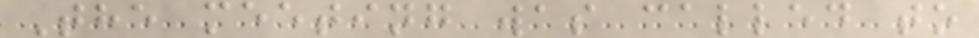The meeting was called to
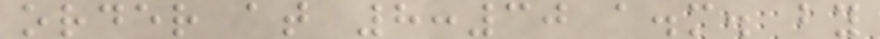order at 8:30 a.m. by
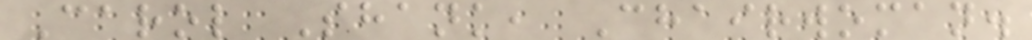Carol Shank, Chairwoman.
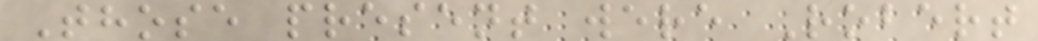Those present were Robert
